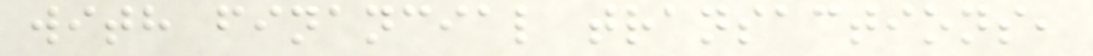with financial transactions,
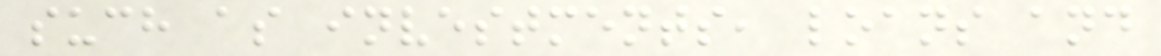such as investments, loans and
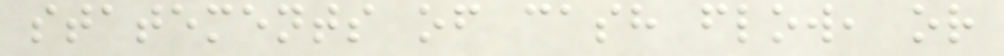statements of cash flow, or
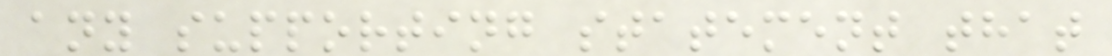any supporting statement that
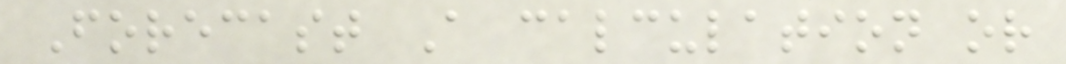Forecast A calculation or
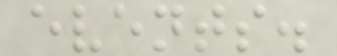events.
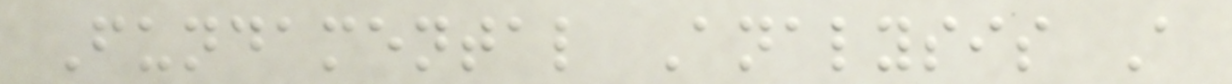Fundamental Analysis A
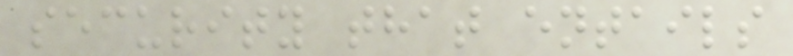security that entails
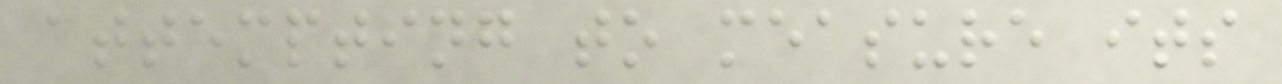attempting to measure its
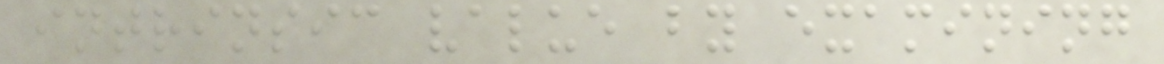intrinsic value by examining
